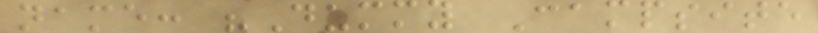name: "Dummy Campsite
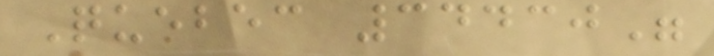Quebec 34430"
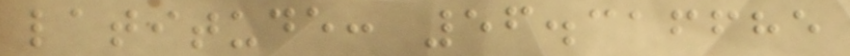latitude: 56.316685
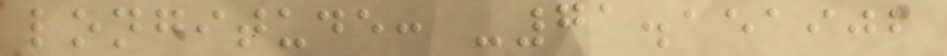longitude: -71.151902
